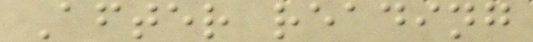After reading
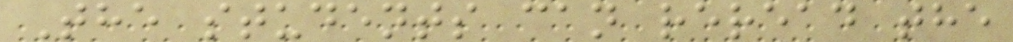The students can reread the
